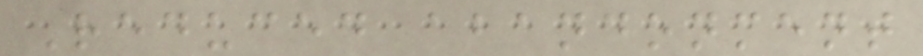Reduced abandonment
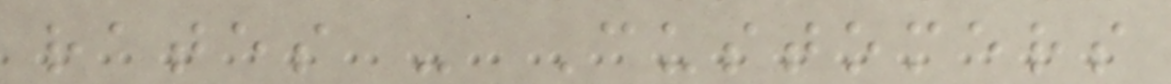rates - Customers
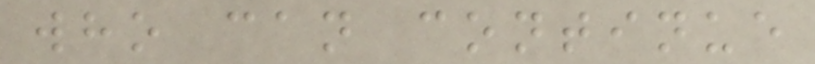who can continue
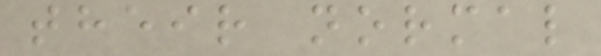their normal
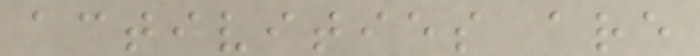activities are
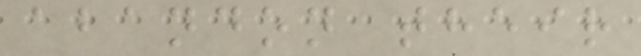abandon their
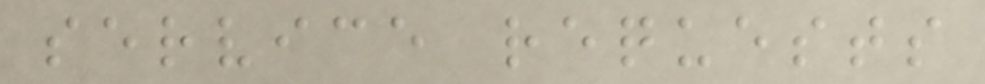service requests
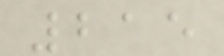215
